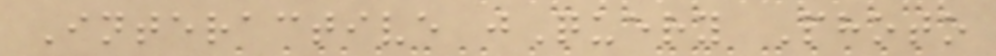Interactive jQuery Photo
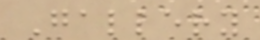Gallery
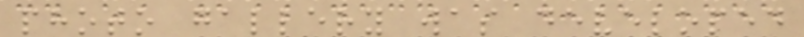photo gallery was developed
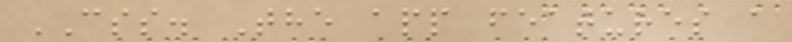CSS. The app features a
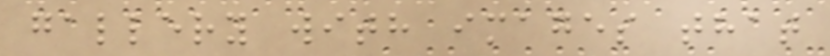gallery with images that
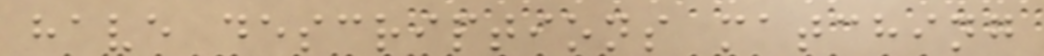have descriptions matching
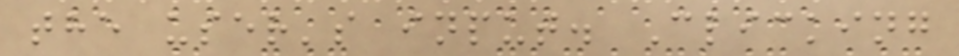the user's input. Clicking
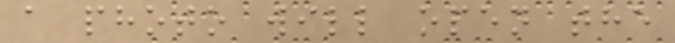a photo will open the
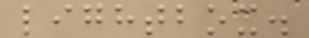lightbox.
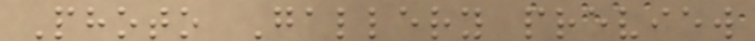Photo Gallery preview
